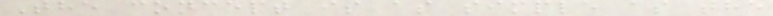The concept is as simple as the
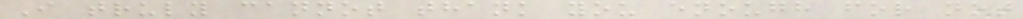I truly cannot thank you enough for not
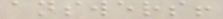answers!
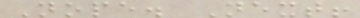Nope. Next!
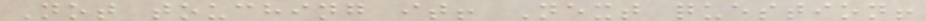Not touching it! Next question!
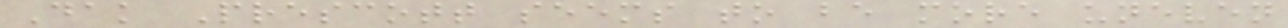Dak Prescott seems to be more uneven
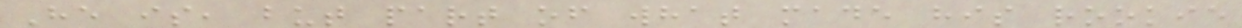He is, but part of what made his rookie
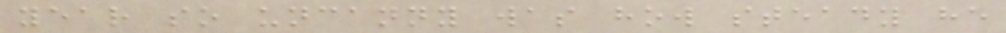year so uncanny was how steady he
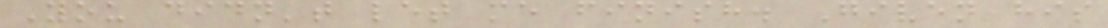You didn't let me finish. Given his
